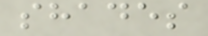shades
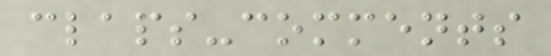claps-comments
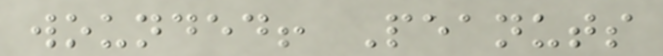wounded! Peanuts
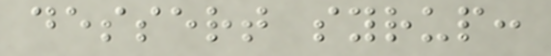dessert syrup:
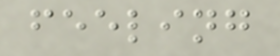feeling
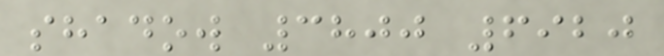shadow 3800 6920
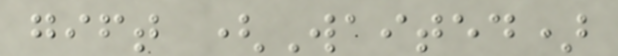gift (Waited)
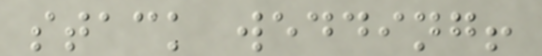stack wedding!
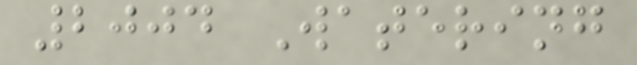2004 Watering
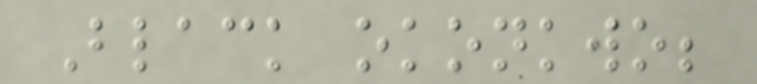Black okonkwo;
